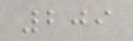209
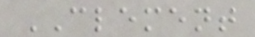CLEMENT
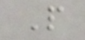P
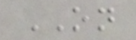ON
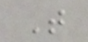T
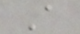A
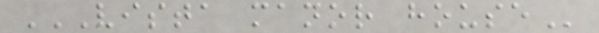VISTA MANOR HOUSE
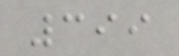399
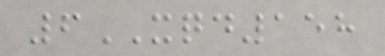6XQD158
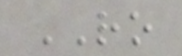RO
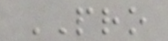PRO
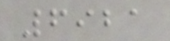6921
